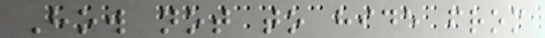How not to hide from
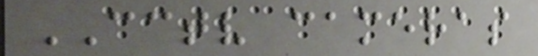CCTV cameras
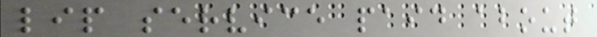lip service paid about
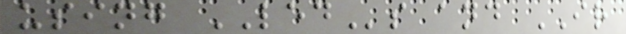using LEDs and IR
